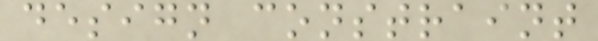design constraint
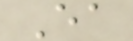Ea
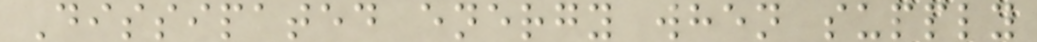Dissipated energy when supply
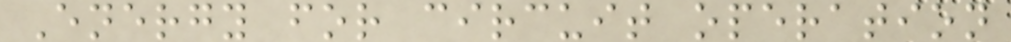Energy for circuit operation
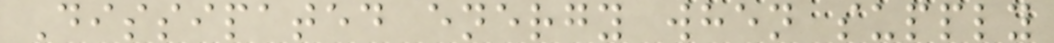Dissipated energy when supply
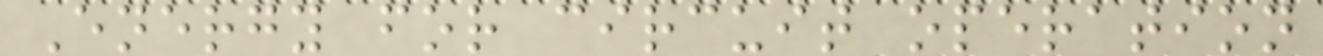Energy for circuit operation
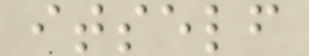itself
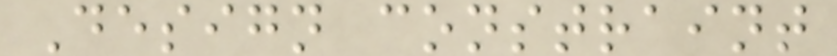Design constraint
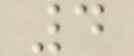4
